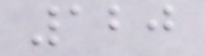120
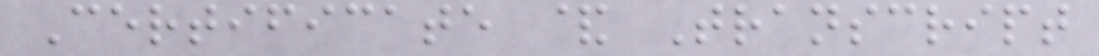Certificate & Transcript
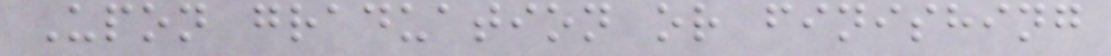Upon graduation or finishing
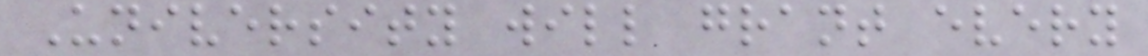University will grant every
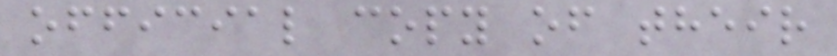official copy of their
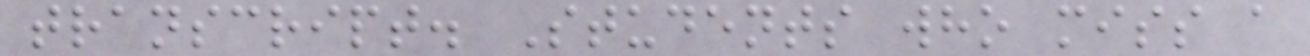transcript. Students who miss a
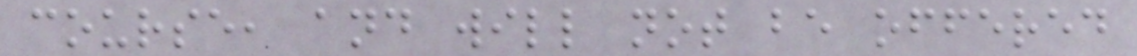course, and will not be offered
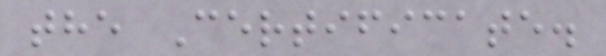the Certificate.
